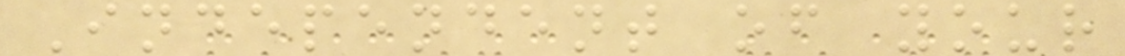Independent of your
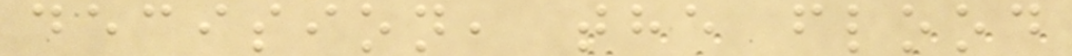decision, the flood
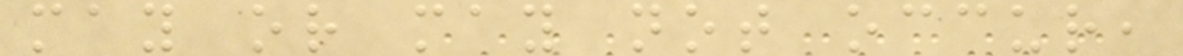may or may not occur,
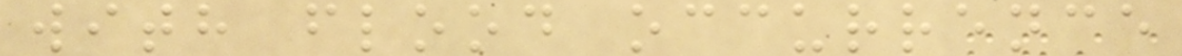with flood occurrence
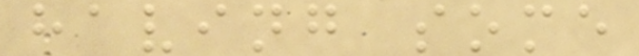having some
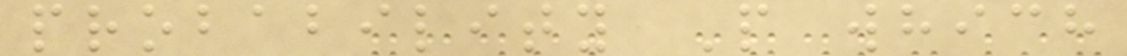probability P which
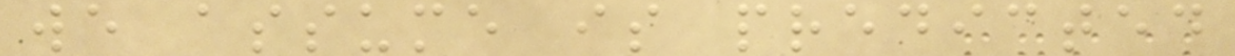we assume is predicted
